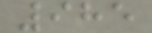985
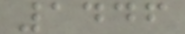1446
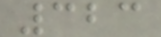323
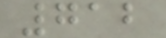712
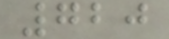720
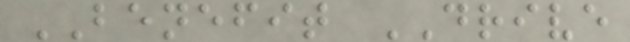BENEFIT DRIVE
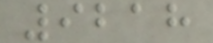9218
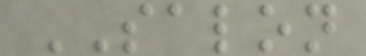SALON
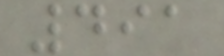491
